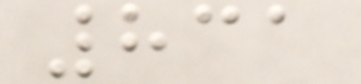831
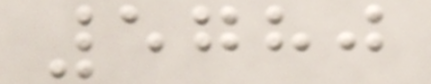5780
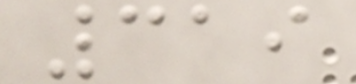319
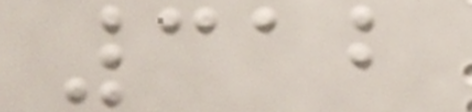312
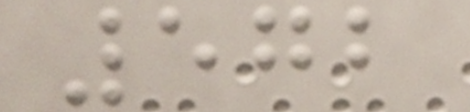572
